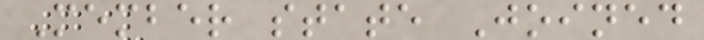Member state Joined
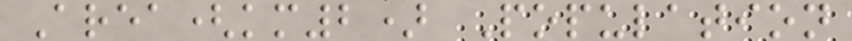Area(km2) Population
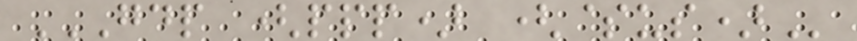GDP (PPP) ($US)
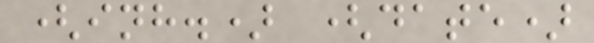(inh.) (date)
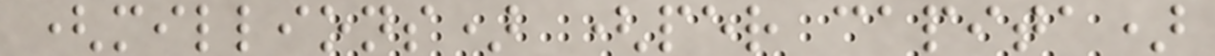(millions) (per capita)
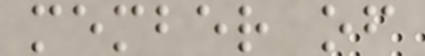member of
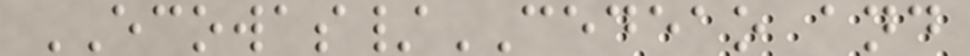ECOWAS/CEDEAO and
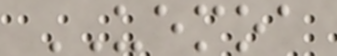UEMOA
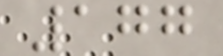177
